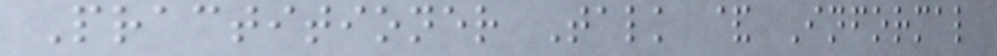Practitioner Talk & Informal
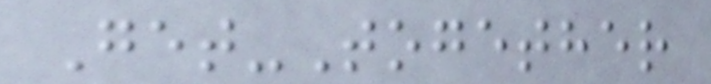Get-Together
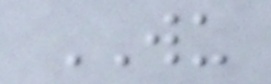WU
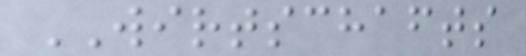WIRTSCHAFTS
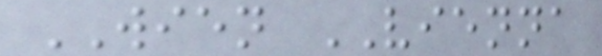WIEN VIENNA
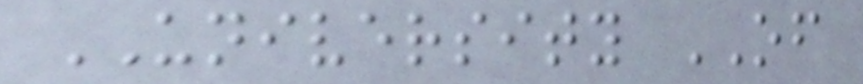UNIVERSITY OF
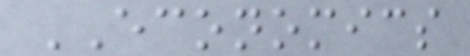ECONOMICS
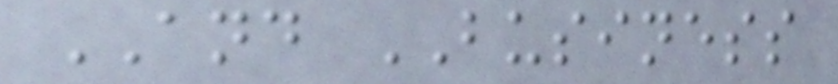AND BUSINESS
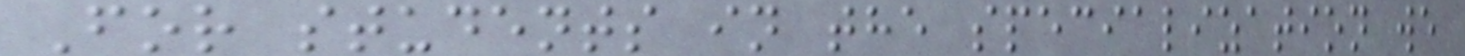For students in the specialization we
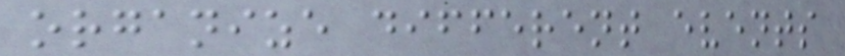organize different events
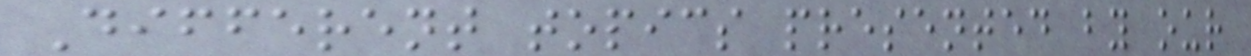Different topics presented by our
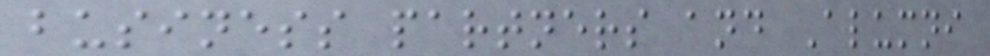business partners and Alumni
